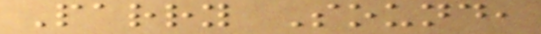Parry Sound,
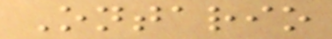Ontario
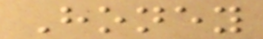Honey
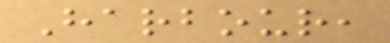Harbour,
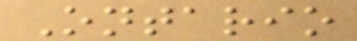Ontario
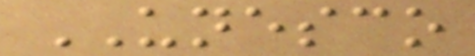UNESCO
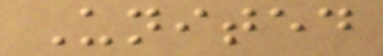United
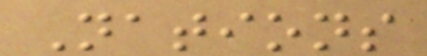Nations
